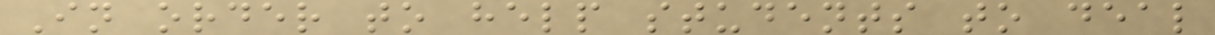In order to help students to deal
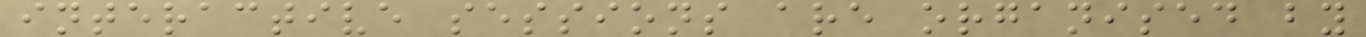interactive sessions are organised by
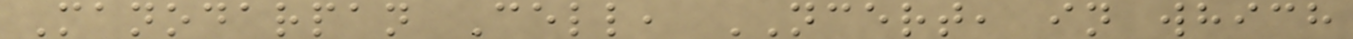Manodarpan Cell, NCERT, in which
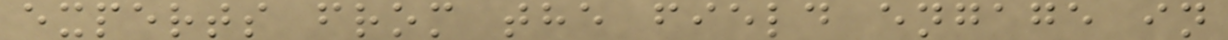experts from the field engage in
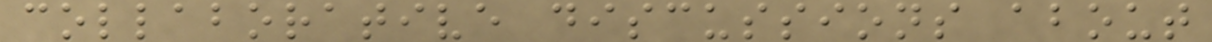collaborative discussions about
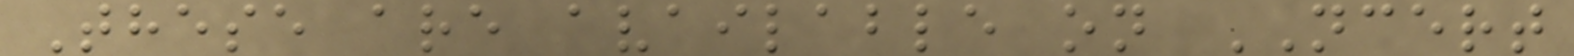These are available on NCERT
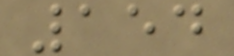154
